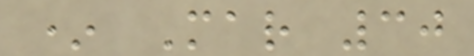* Mar 30
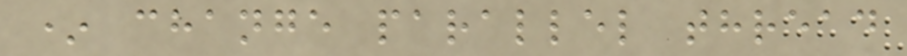* change parallel thread
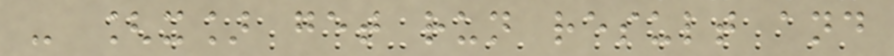- [x] get run result and
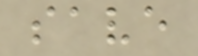save
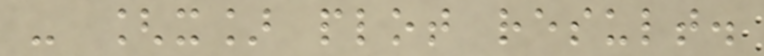- [x] plot result.
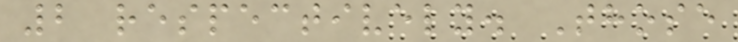2 respectively. Those
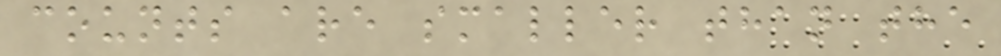counts are smaller than the
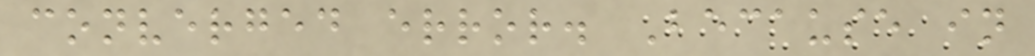converged error. Because in
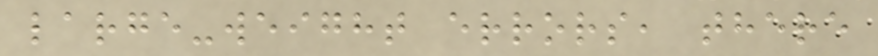large-weight errors, there
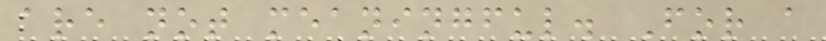are not meaningful. For a
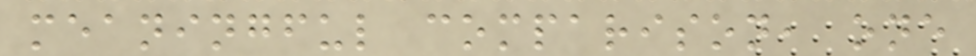meaningful comparison, one
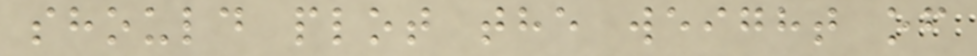should plot the weight of
